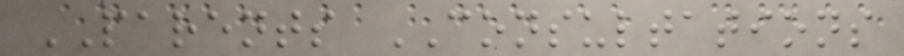PARENTS CONSULTATIONS
